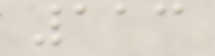113
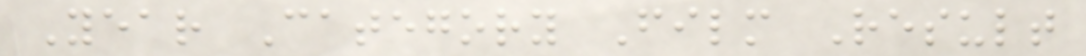Year Category Film Result
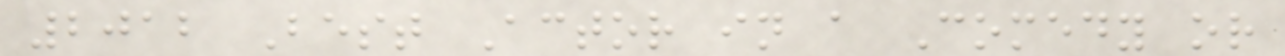2012 Best Actor in a Comedy or
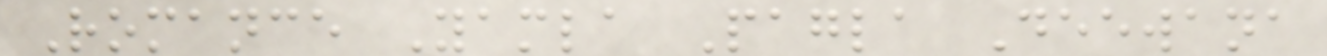Romance Yamla Pagla Deewana
